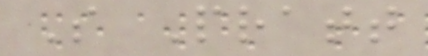S Pratt
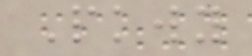Pkwy
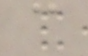c
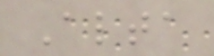Alta
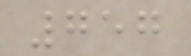757
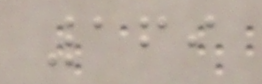169
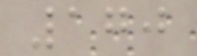170
